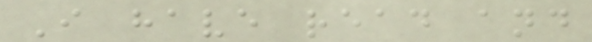I have read and
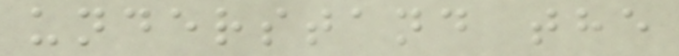understand the
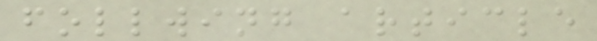follwing article
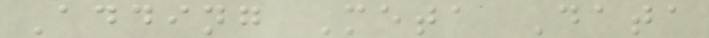Adding Meta Data
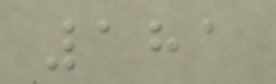181
